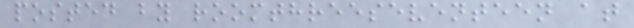posted by roomthreeseventeen at
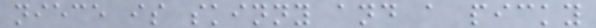niece is skinny and a picky
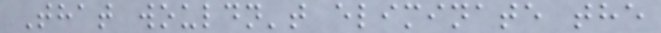That wouldn't eliminate the
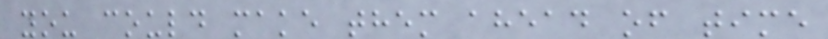you could make them ahead of time
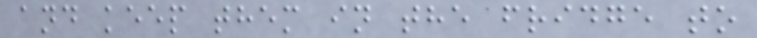and keep them in the fridge to
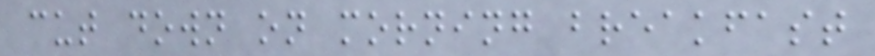cut down on morning breakfast
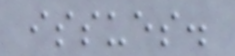issues.
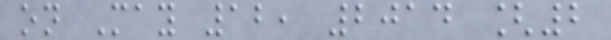on May 12, 2014 [2
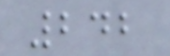242
